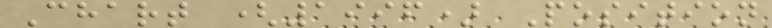Chart (1996) Position
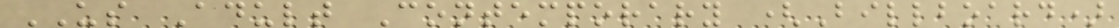US Adult Contemporary (Billboard)
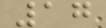17
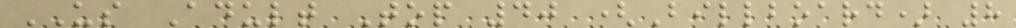US Adult Top 40 (Billboard) 8
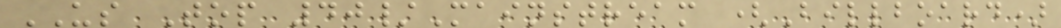US Top 40/Mainstream (Billboard)
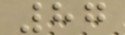87
